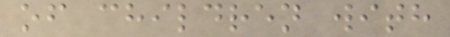of children with
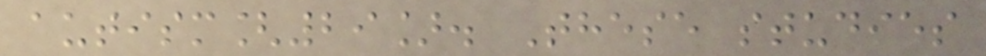autism[29]. These studies
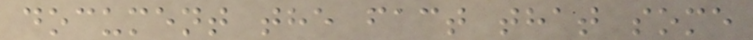document the fact that some
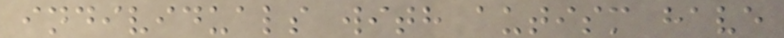individuals with autism have
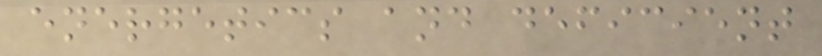energetics and deficient
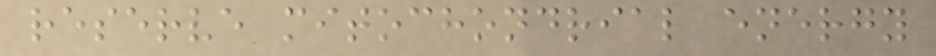reserve mitochondrial energy
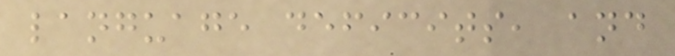language deficits, and
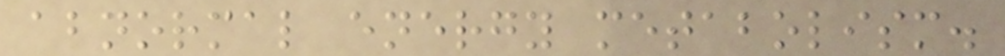abnormal energy metabolism.
